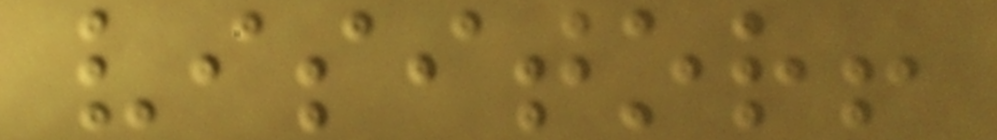visitor!
